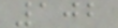102
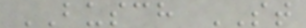BUSCH ST
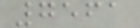7561
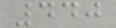440
